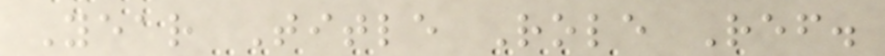Year Title Role Ref.
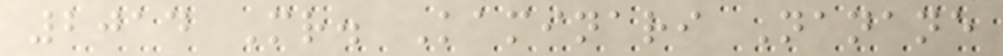2014 Mr. Kaminari Nanane
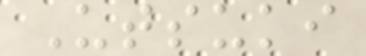Utsuki
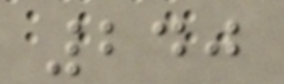240
